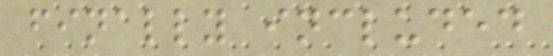finally included
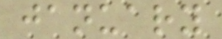january
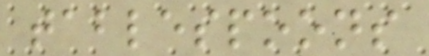tablespoons
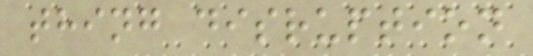thing disruption
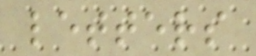letters
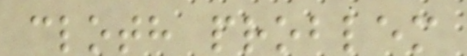cloth problem
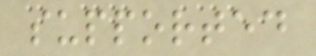supported
